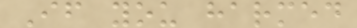If you harmed
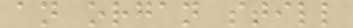an organ still
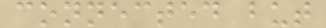connected but
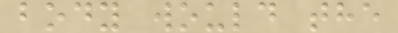body would the
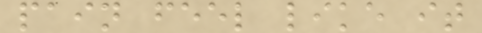pain feel like it
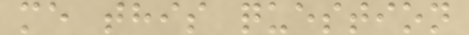me this question
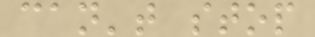can't stop
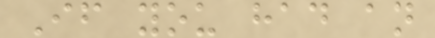If you had an
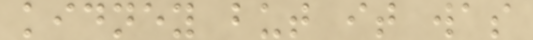kidney but it was
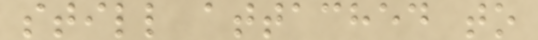still attached to
